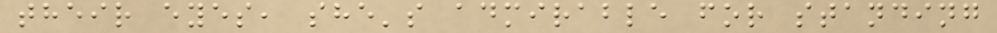their eyes, she's admirable for standing
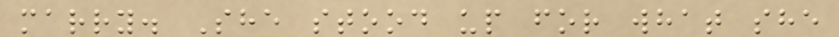marry. She stood up for what she
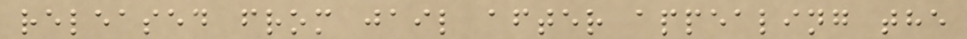released from jail after appealing the
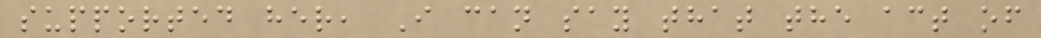supported her, I can say that the act of
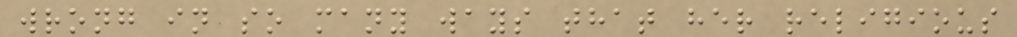wrong in so many ways that her religious
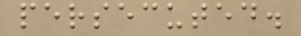persecuted.
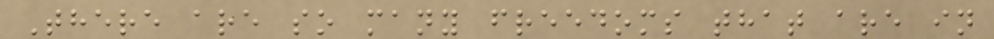There are so many freedoms that are in
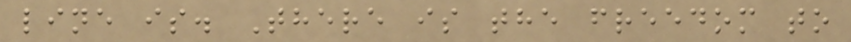line is. There is the freedom to
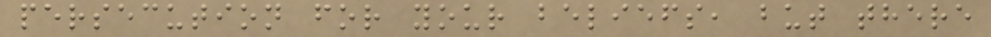persecution for your beliefs, but there
